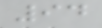94
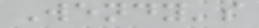Wendy's
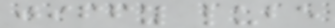jiffy lube
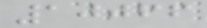10066
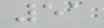51
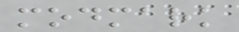modmark
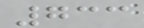733
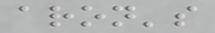aron's
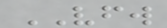VFW
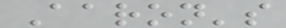Aaron's
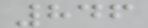846
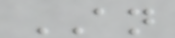AN
